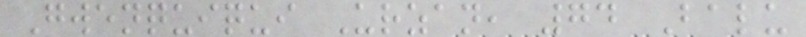Gwenquiqui Urzan, 74 Balu
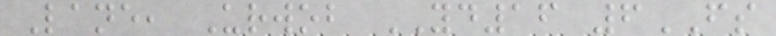Lane, Urwob YD16 6FS
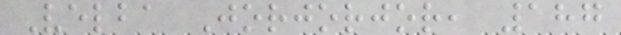Velba Jorjorjor, 187
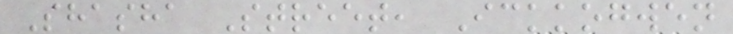Shasha Street, Ickkogwen
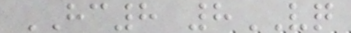HC8 8VQ
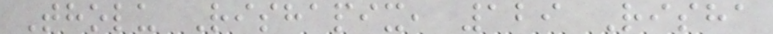Tholu Rishapix, 129 Risha
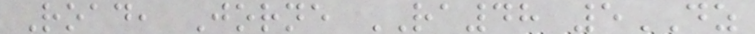Road, Jorne RA48 5DZ
